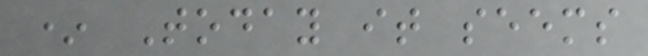* Today it seems
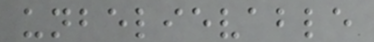unbelievable
